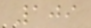109
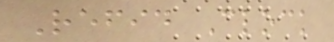Refid Clock
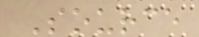Source
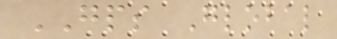GPS Global
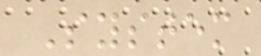System
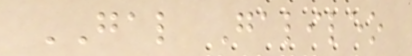GAL Galileo
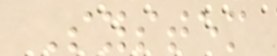System
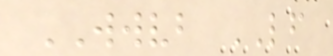WWVB LF
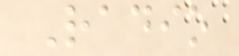Radio
